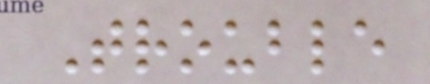Trouble
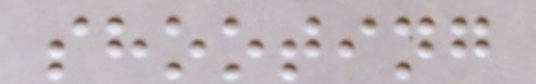shooting
